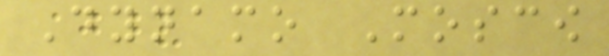Dynamo Moscow
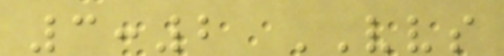3:2 VVS
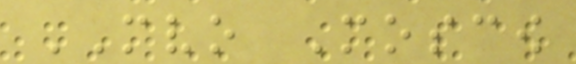MVO Moscow
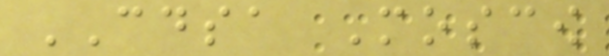CDSA Moscow
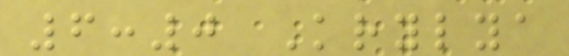6:0 Krylya
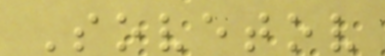Sovetov
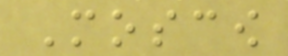Moscow
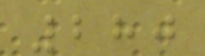280
